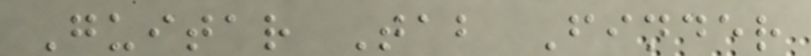Guitar Tab Finder
